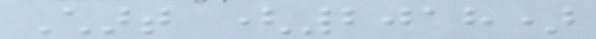Chart (2018)
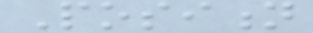Position
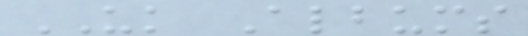UK Albums
